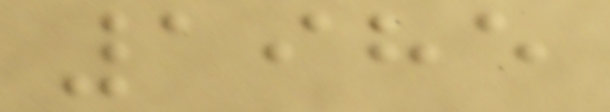1985
